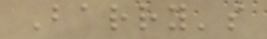Barry's
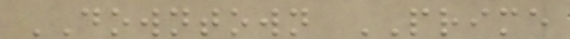DOWNTOWN PRIME
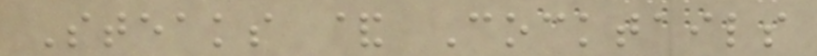Steaks & Cocktails
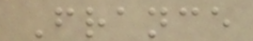France
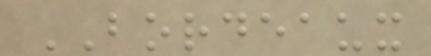BORDEAUX
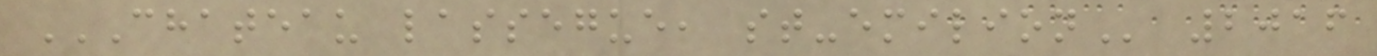CHATEAU LASSEGUE, ST-EMILION 2016
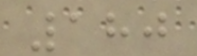180
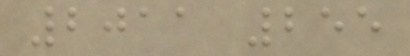2011 255
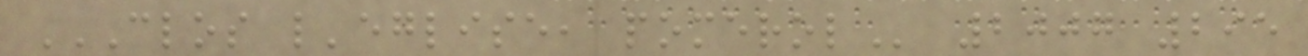CLOS L'EGLISE, POMEROL 2007 295
